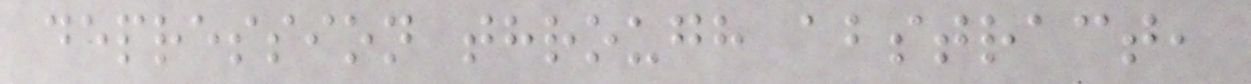depression through abstract,
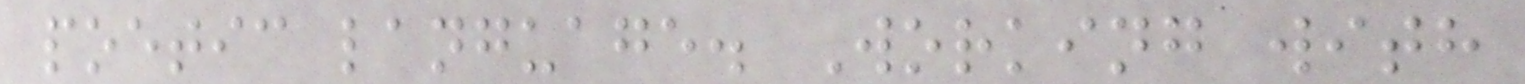poetic language. Working with
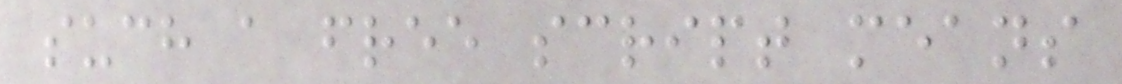such a free script means
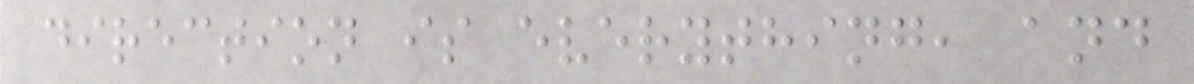direction is everything, and
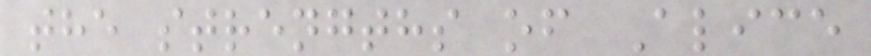the strengths of Alice
